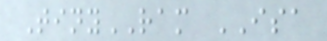TinyRAM ISA
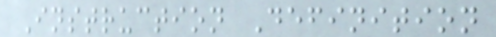Instruction Definition
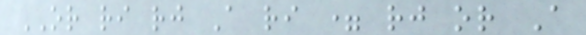OR ri rj A ri = rj or A
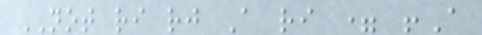NOT ri rj A ri = !A
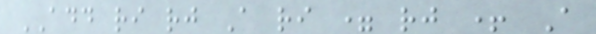ADD ri rj A ri = rj + A
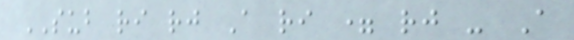SUB ri rj A ri = rj - A
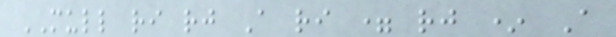MULL ri rj A ri = rj * A
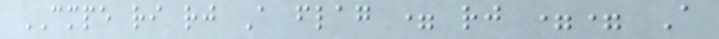CMPE ri rj A flag = rj == A
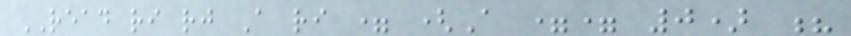READ ri rj A ri = (A == 0) ?
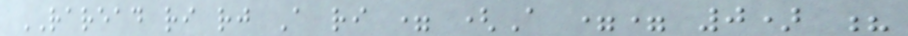RAREAD ri rj A ri = (A == 0) ?
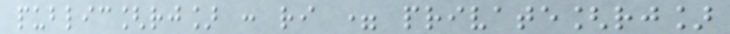public[rj] : ri = private[rj]
